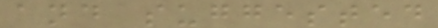and suggested
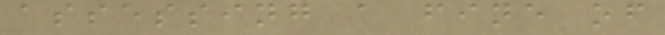assessing a fine of
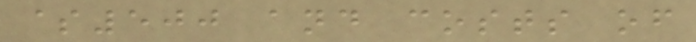$500 and costs of
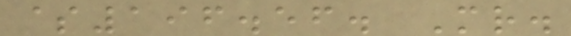$196.56. Mr.
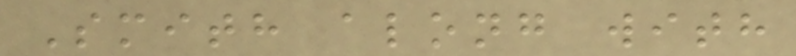Smith along with
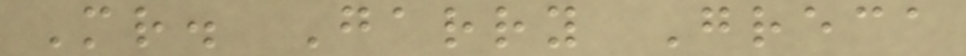Mr. Garry Greca
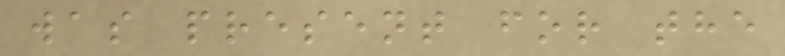was present for the
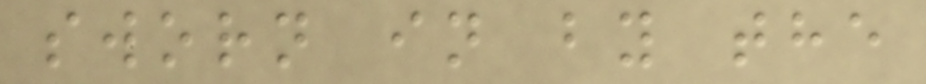sworn in by the
